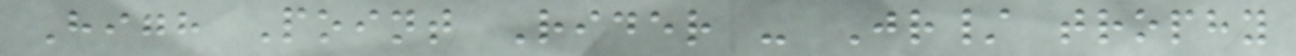High Point Rider - Jr/ trophy
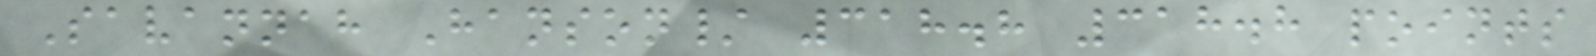Savannah Hanson/ 318.8 318.8 points
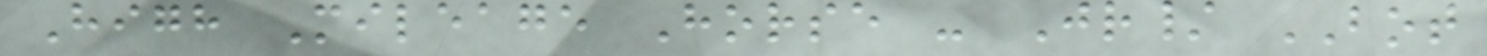High Mileage Horse - Jr/ BOT
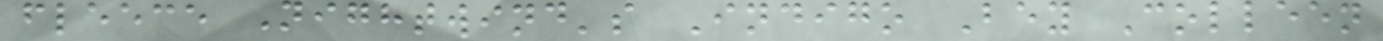fleece Nightwind's Indigo Bey Colleen
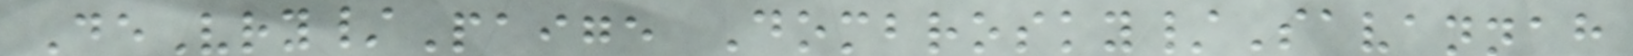DeVry/Paige Dombrosky/Savannah
